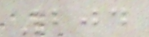204
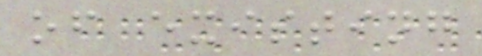of existing
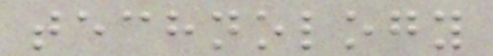technology
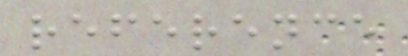reference
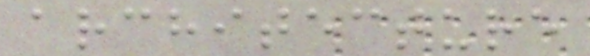architecture
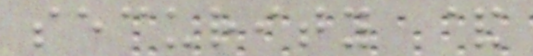security &
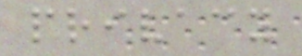privacy
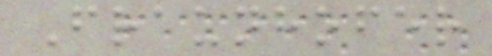Fraunhofer
